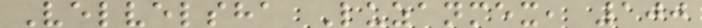Velvelsha Luzanmex, 100
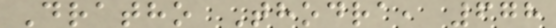Dratho Thodra, 678
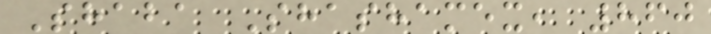Shaba Shashamex, 860
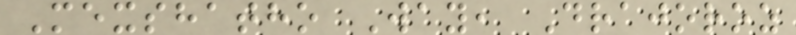Mexshatho Way, Drajoroz
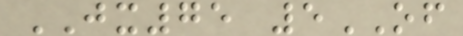JX75 5OF
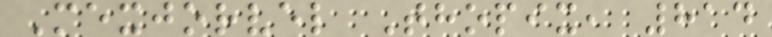Mexjorvel Thopix, 814
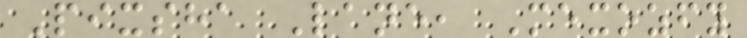Pixsha Lane, Mexozfy
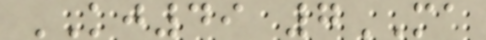KJ49 7MA
